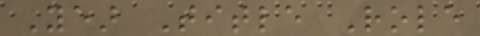Year Title Role
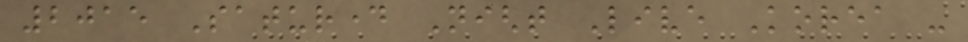2015 Saturday Night Live Korea -
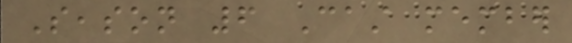Season 6 Cast member
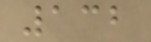132
